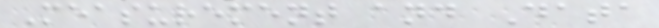Measurement and Data
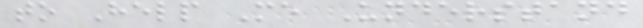to Help Me Understand
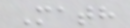Math
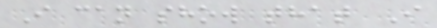I can show that I
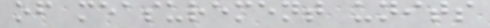of measurement units
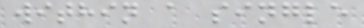within a single
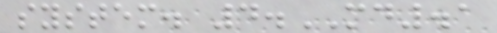system. 4.MD.1
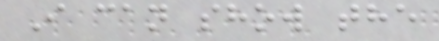I can show the
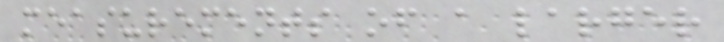measurements of a larger
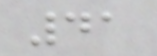41
